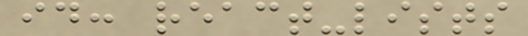id: react-lists
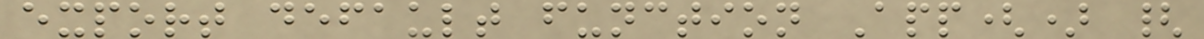export default function App() {
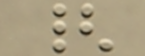{
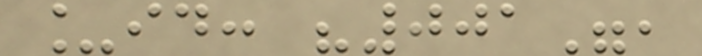_id: "001",
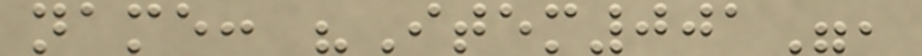name: "Item001",
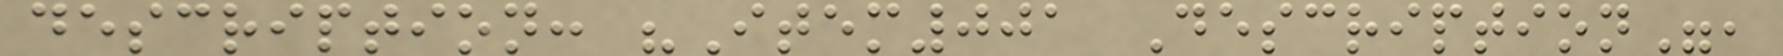description: "Item001 Description",
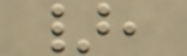},
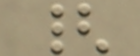{
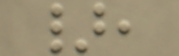},
